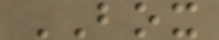BOX
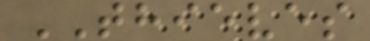THIEVES
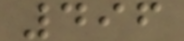496
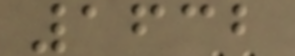1632
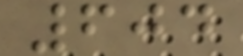604
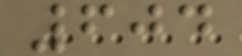604
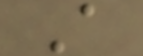A
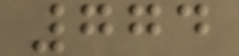774
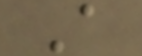A
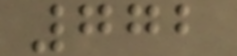772
